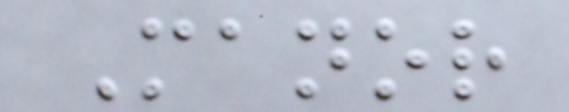Manor
